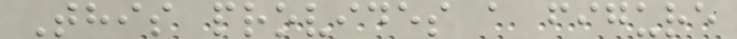This provides a figure
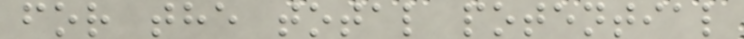for the total potential
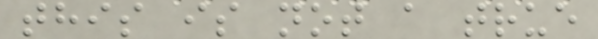this is not a true
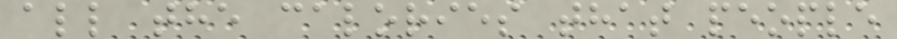all the calories that people
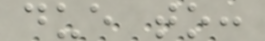due to:
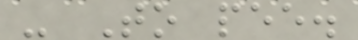- To pee.
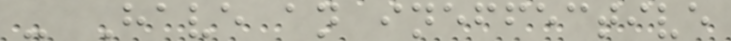- Have an ineffective
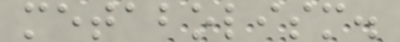metabolism.
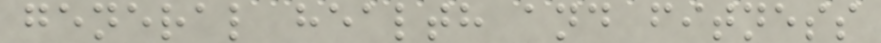general health and fitness
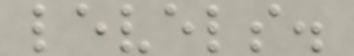levels.
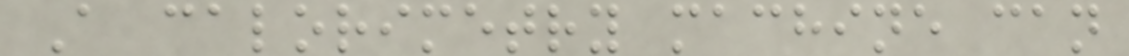A calorimetry machine can
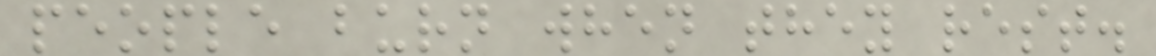people burn when they rest.
